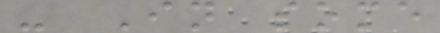- In some
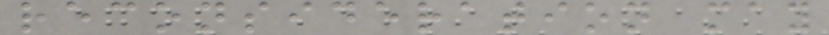reconsideration may
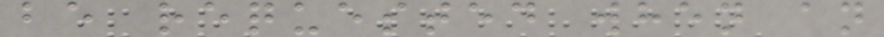be requested when an
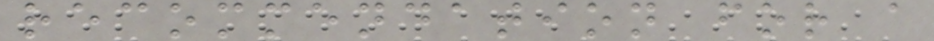recommendation for a
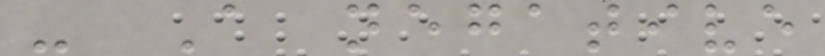- A negative
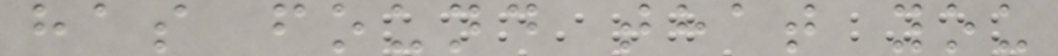has found that you
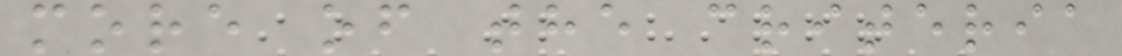more of the criteria
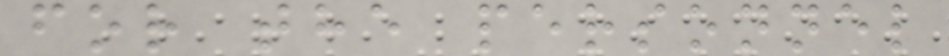for the personnel
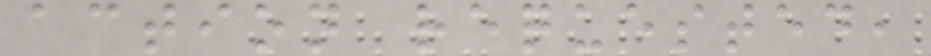action requested,
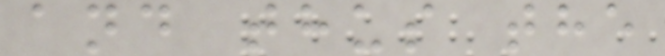and thus the
